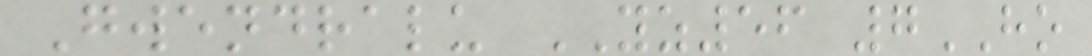Gwendralu YZ56 7HO
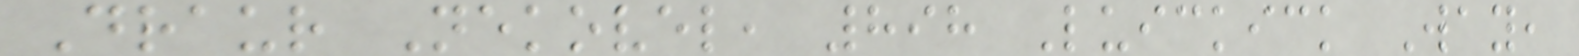Draur Nekovel, 898 Luickick Way,
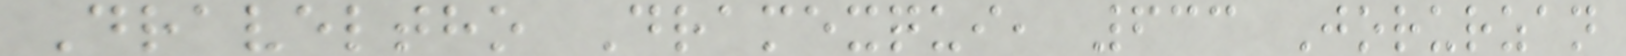Draveltho Dramexqui, 633 Jorurzan
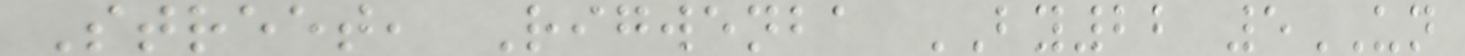Street, Rigwenba BY22 5UN
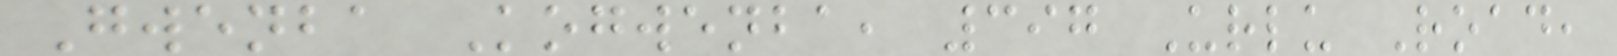Gwenba Kogwenba, 397 Urlu Road,
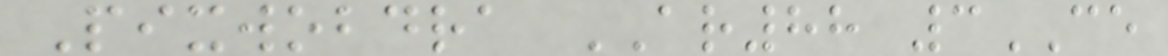Pixwobdra AR88 3CE
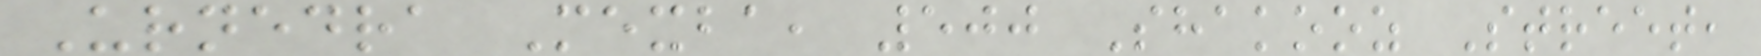Urnedra Mexba, 500 Shakooz Street,
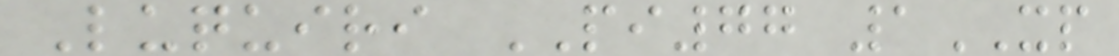Luquiri PI77 1XP
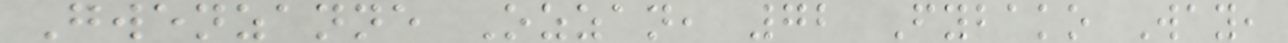Gwenzanne Ozzan, 72 Fybako Way,
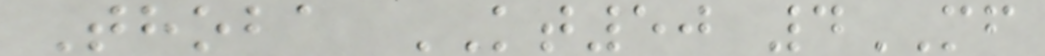Thoba KT50 4MF
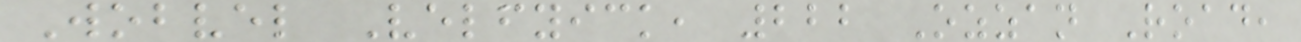Wobvel Velfyick, 222 Ozzan Road,
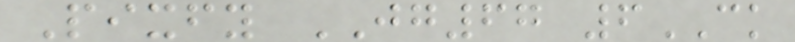Pixfy JG67 6CK
